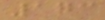173
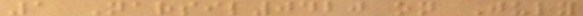1 Narsil0420 on July
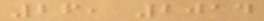26, 2014
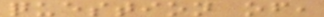question of,
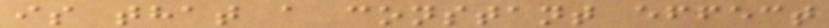is that a constant effect
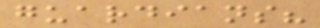guardians?
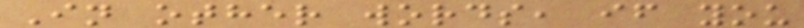In other words, if you
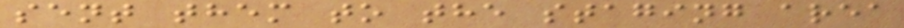sent them to the staging area
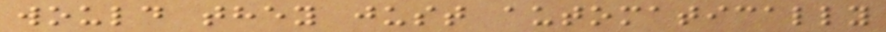would they just automatically
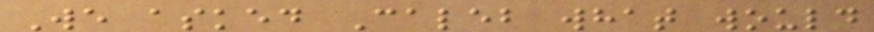We asked Caleb what would
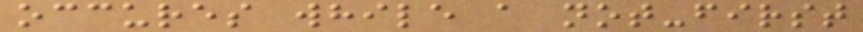occures while a not-first
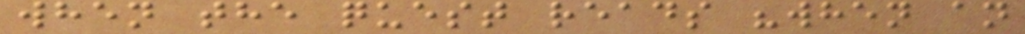when the quest reads "when an
